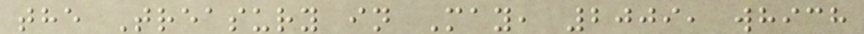the Treasury in May, 2009, which
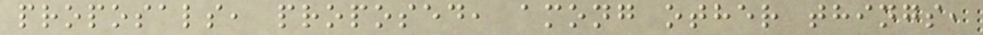proposals, proposed, among other things,
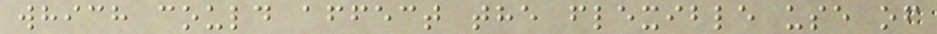which could affect the flexible use of
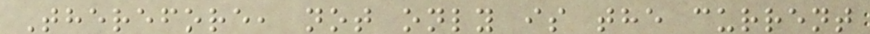Therefore, not only is the current
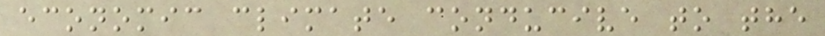economic climate conducive to the
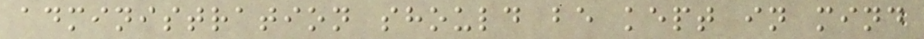administration should be kept in mind
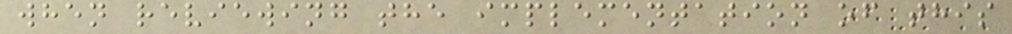when reviewing the implementation of this
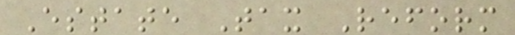Estate Tax Reform
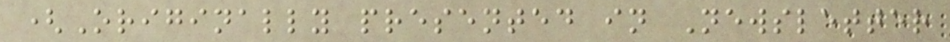(Originally presented in Newsletter
